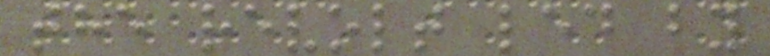the revolt led by
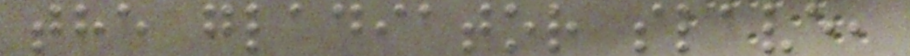the gladiator slave,
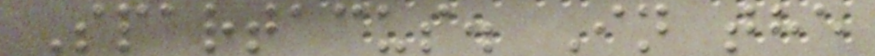Spartacus. In the
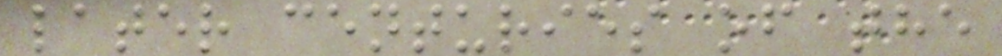later centuries of the
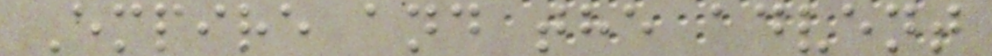Empire and the advent
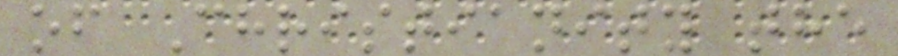of Christianity the
